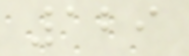129
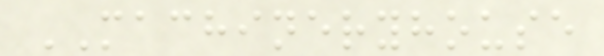MACHINERYHOUSE
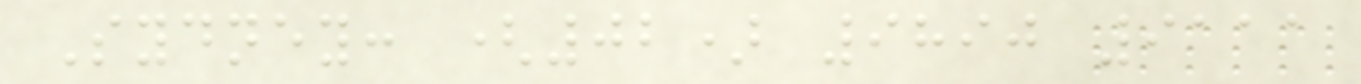Sydney: (02) 9890 9111
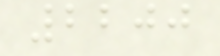2200
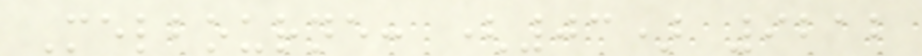Melbourne: (03) 9212
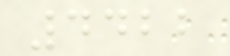4422
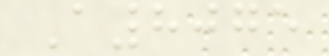A8075
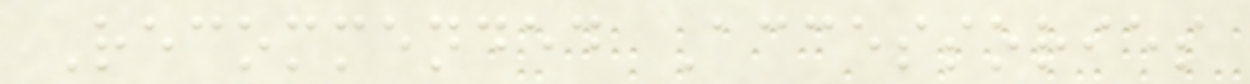Recommended Accessories
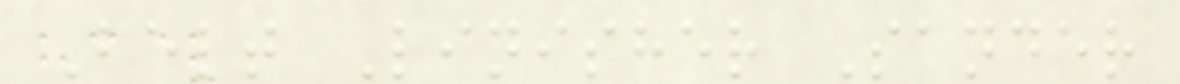Belt Linisher Sander
